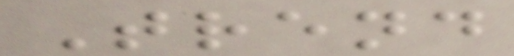Trend
